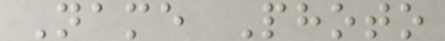Name Photo
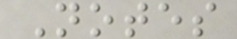Notes
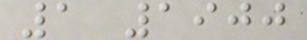1 1900
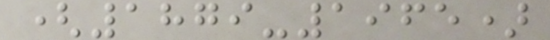(1879-1965)
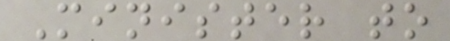Minister to
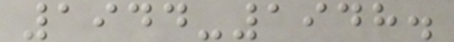1944-1948.
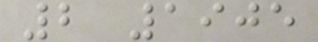2 1905
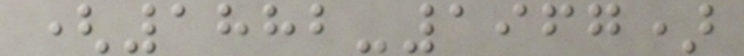(1882-1967)
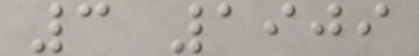3 1909
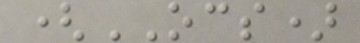(OCS)
